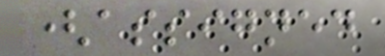(assigned
